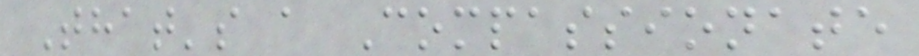That's a Compassionate
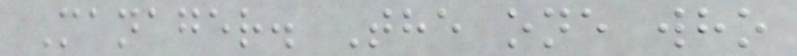Manager. The one who
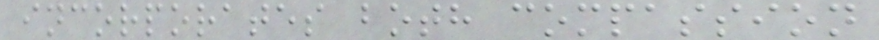incorporates both compassion
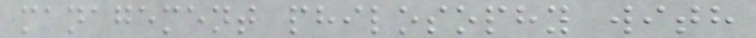management philosophy with
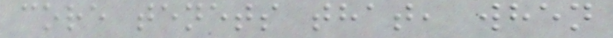core tenets that, when
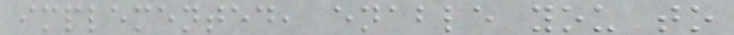implemented, enable you to
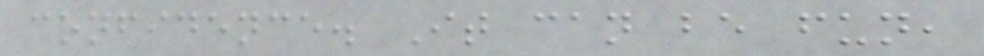confidence. It can be fun,
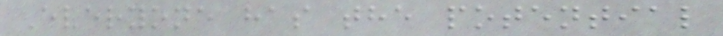Everyone has the potential
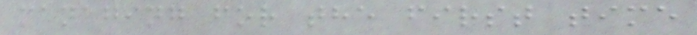managing for the first time
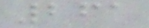261
